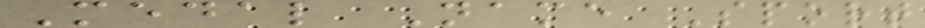Medal Name Sport
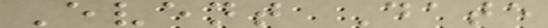Event Date
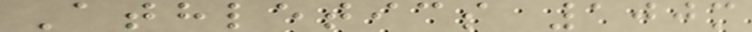Athletics 100m
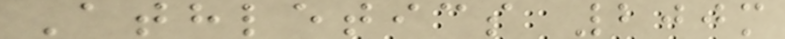Athletics 200m
